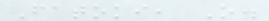Fatoki, O.
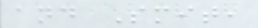and Smit,
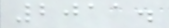2011.
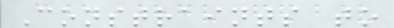Constraints to
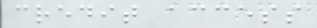credit access
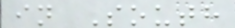in South
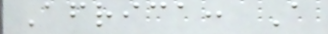Africa: A
